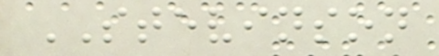STEVINSON
